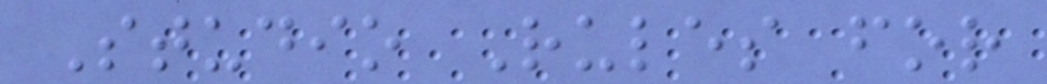Studio Rules for
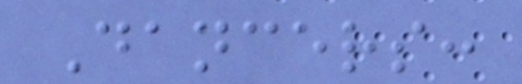Dancers:
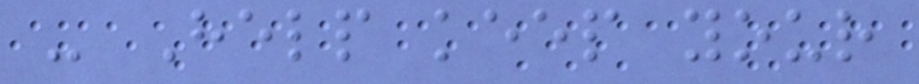- Help keep your
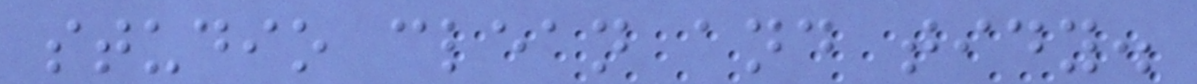studio clean and tidy.
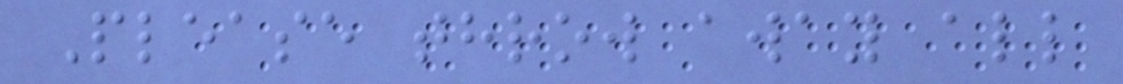Please throw away all
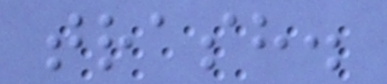trash.
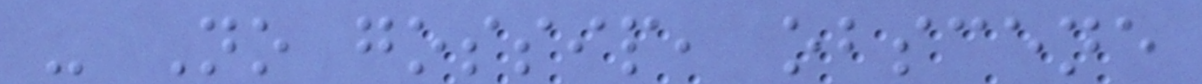- No gossip, obscene
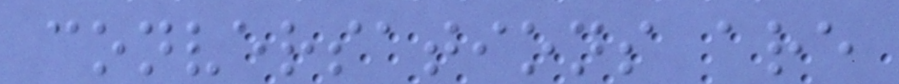conversations are
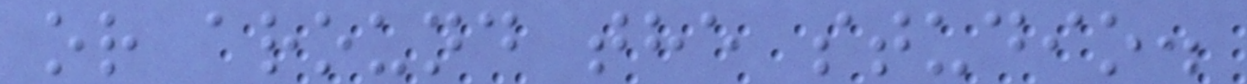or around the studio.
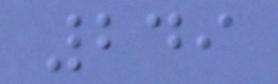249
